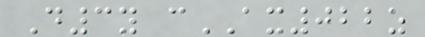D3y cAX022z
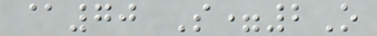@70 S=2O
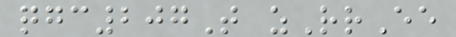qgc207T zRrEe
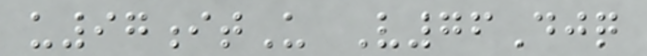u97itU V76Djq
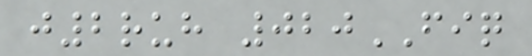j2ruh 020FIQ
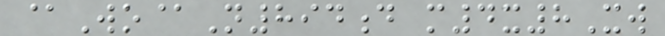@Wo@N894d m4x8Xw
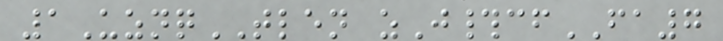1UznqTLEN zJ#cfFA7
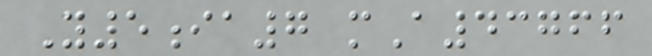Y5ia7 mA43766
